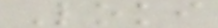Loki
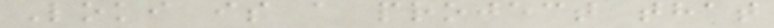Loki is a project that
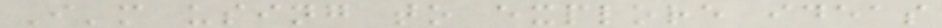I'm using to explore ideas
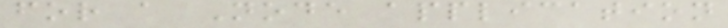for a Node application
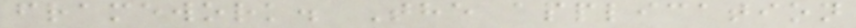framework. The application
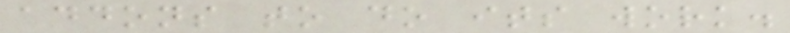addons to do its work.
